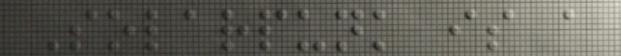Solarpunk is a
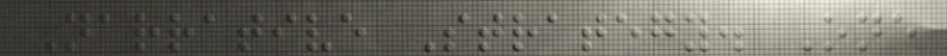Narrative Strategy. One
